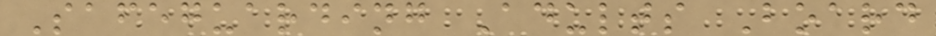Safeguarding Adults Board
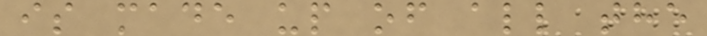is made up of all the
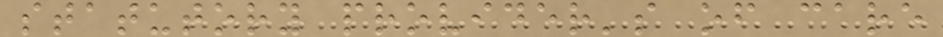statutory provider's of care
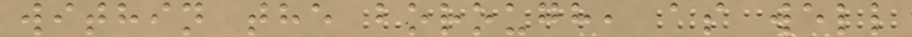within the borough, as well
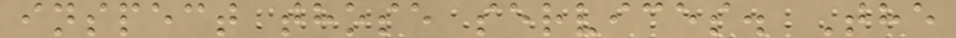inspect those services. The
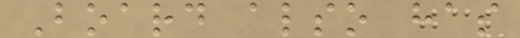Board also has
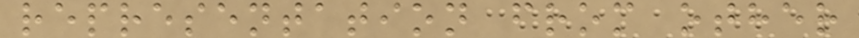representation from other
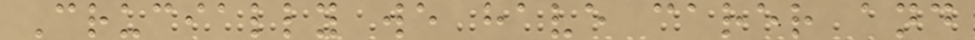Crucially we have carer and
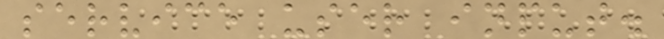service user input.
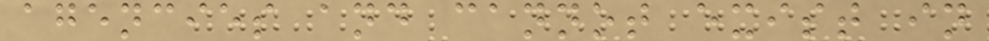agencies and cannot exist in
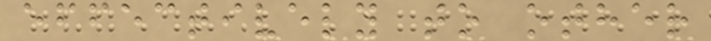effectively to other
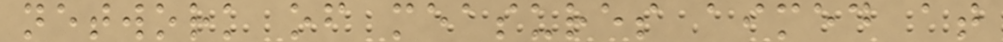network of measures aimed at
